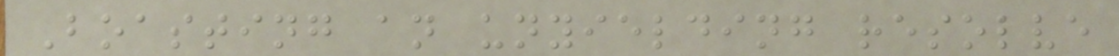Boasting an unyielding resolve
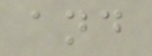and
